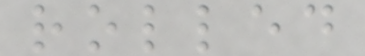rolled
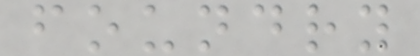foundry
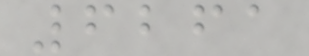6261
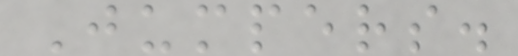Jumpers.
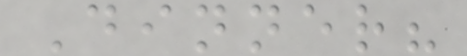Dinner?
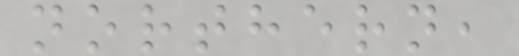northern,
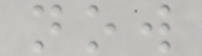now
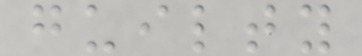guilty
